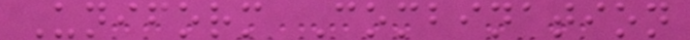Uniform Combination
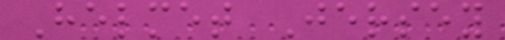Helmet Jersey
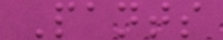Pants
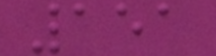151
